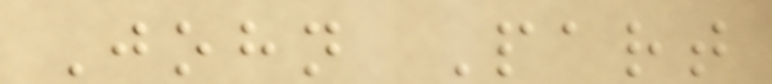John Part
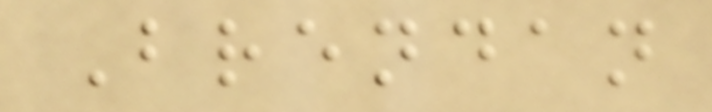Brendan
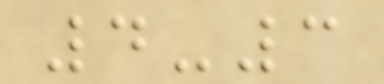4-3
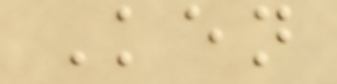Ken
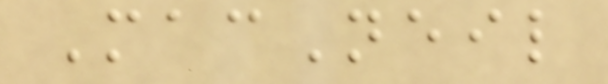MacNeil
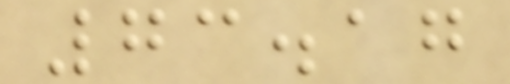73.17
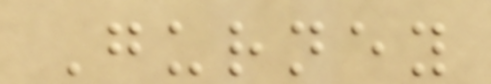Gurney
